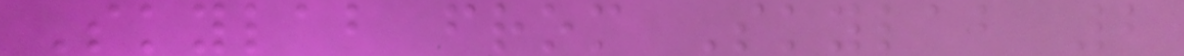Skylab from Skylab 2
